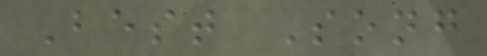Best Song
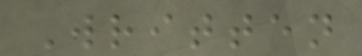Written
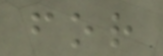for
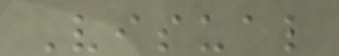Visual
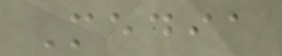Media
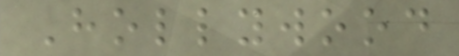Hollywood
